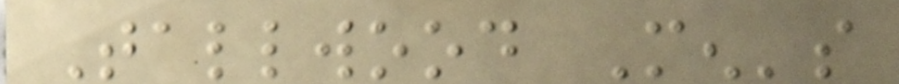Tallwood Men's
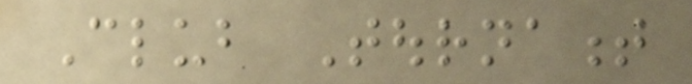Club Tournament
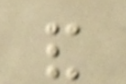and
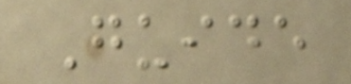Guide
